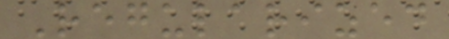Regularized
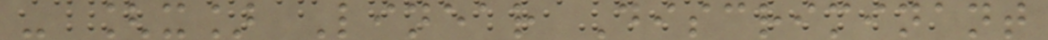- [x] Linear Discriminant
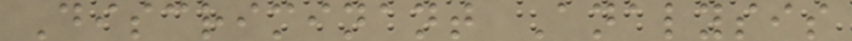Discriminant Analysis
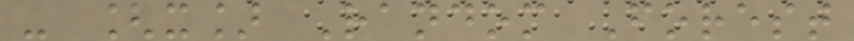- [x] Random Forest
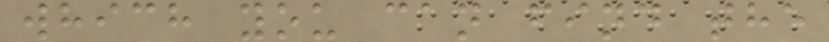which you can find the
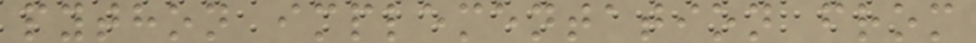python implementation from
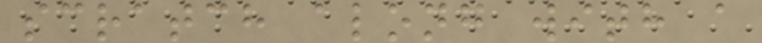scratch along with a
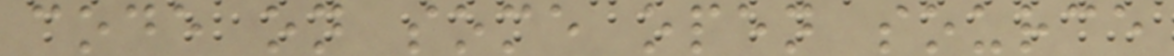code on some open source
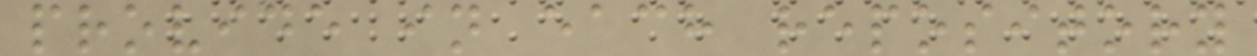provide in each repository
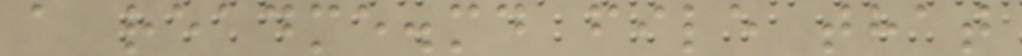a readme.md file that
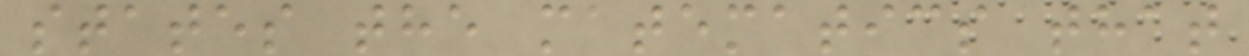states the matematics that
